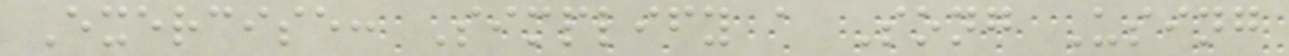Exercise: Simplify a Song Using
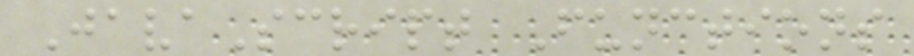JavaScript Functions
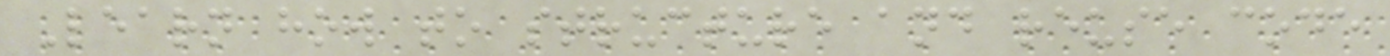Learn how to structure and reuse code
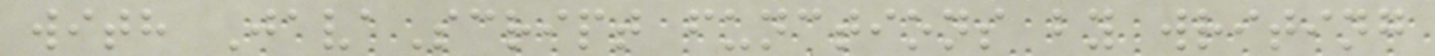with JavaScript functions by writing
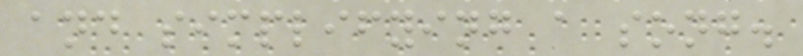and simplifying a song.
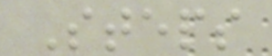Steps
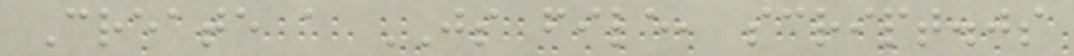Create a JS file, script.js
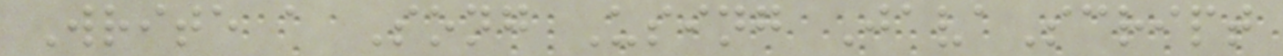Write a Song Using JavaScript
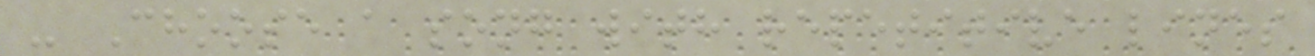- Choose a song with repetitive lines
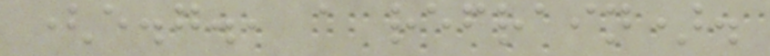(e.g., a refrain).
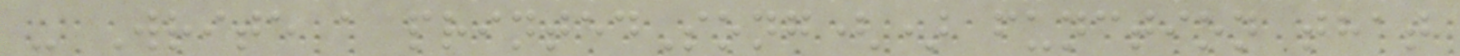- Write a printedSong() function that
